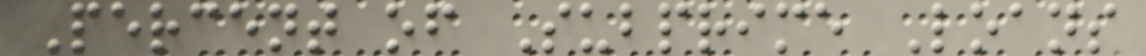Percent of Subprime Loans
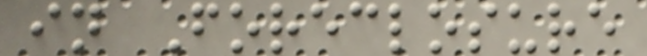in Foreclosure
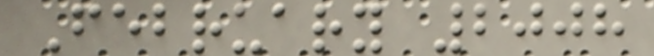February 2008
